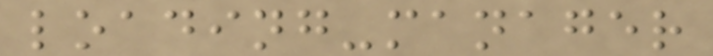loading-manager
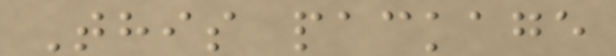This package
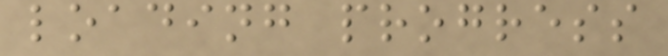loading progress
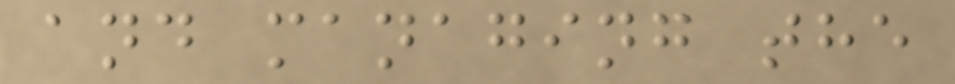and managing the
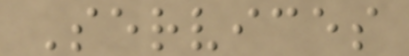Services
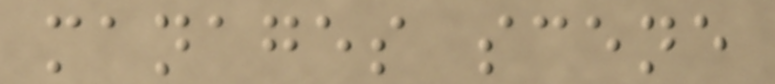manages scene
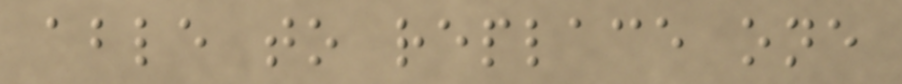able to replace one
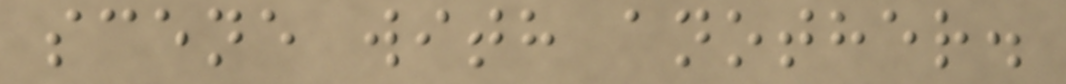scene with another.
